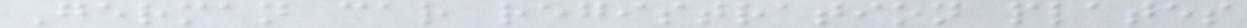German car registration plates
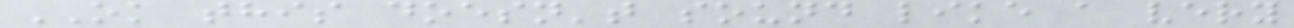OK this doesn't sound like a very
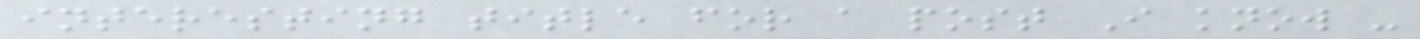interesting title for a post I know -
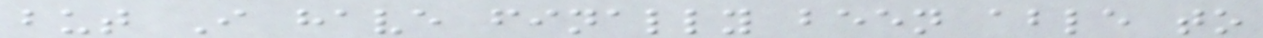but I have finally been able to
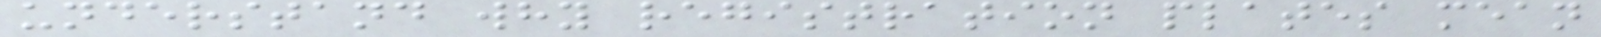understand why registration plates mean
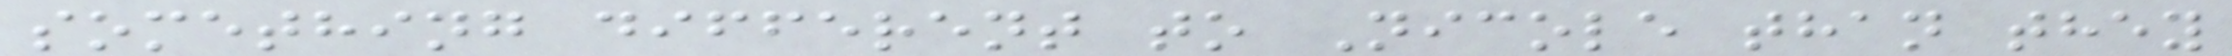something different to Nicole than they
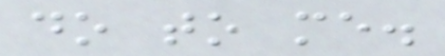do to me.
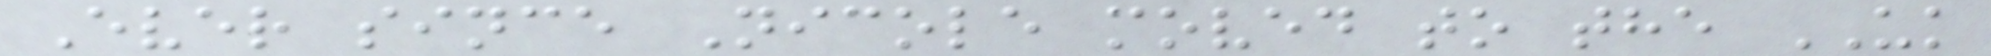Ever since Nicole moved to the UK
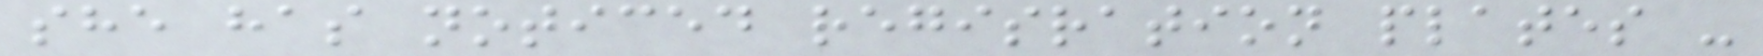she has noticed regisration plates -
